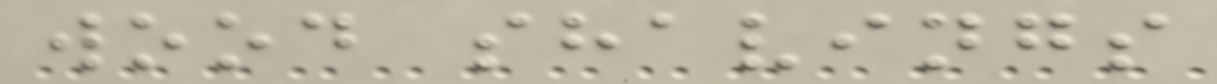wood shavings
